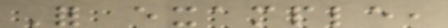For example,
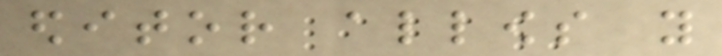editor allows you
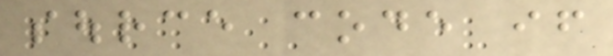source code if
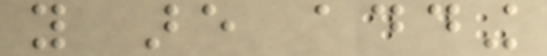you are adding
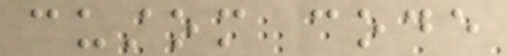custom code
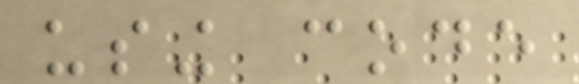using code
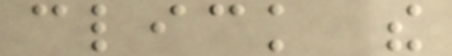click the
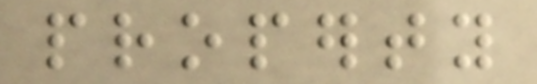property
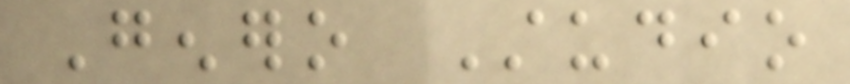Genero Studio
